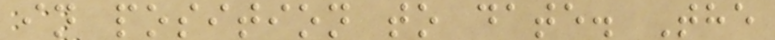in position to date. The
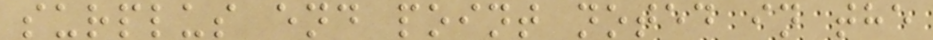surplus end point noted in the
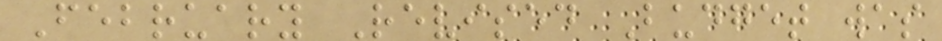February Revised Budget was
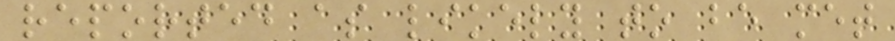reported as likely to be met
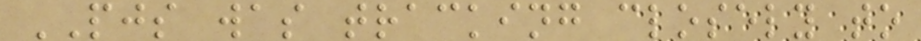PJS was tracking closely to
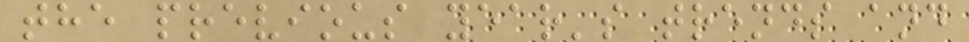the previous year's trends and
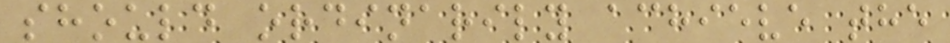should ordinarily achieve the
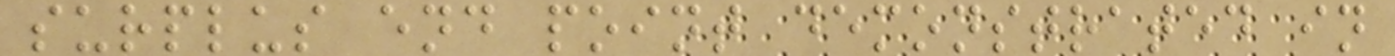surplus end point demonstrated in
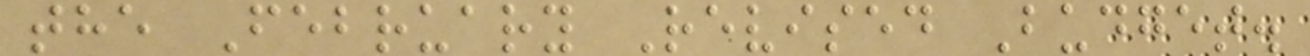the February Revised Budget.
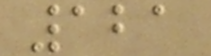121
